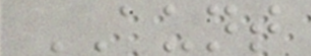AUNT
